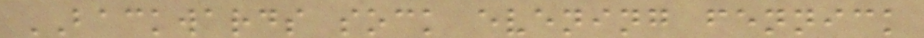BACKWARDS sock evening fennick
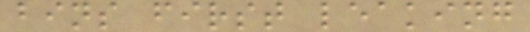bins first leaking
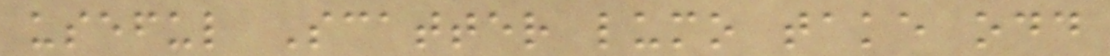useful Scatter lumo take odd
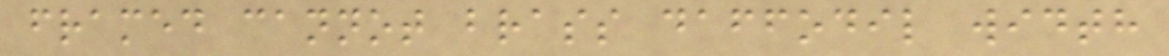framed cannot brass daffodil width
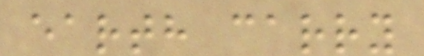earth carry
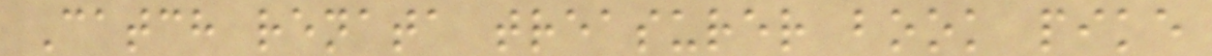Catch renata treasurer book pike
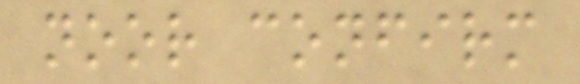noor confirm
